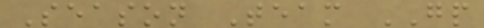Season Team GP
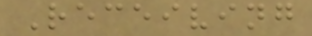Receiving
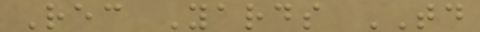Rec Yards TD
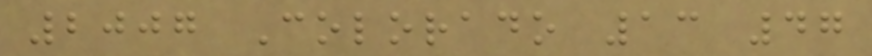2007 Colorado 13 47
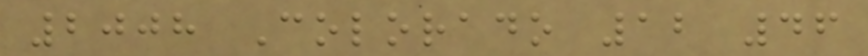2008 Colorado 12 46
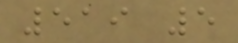519 5
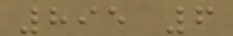895 6
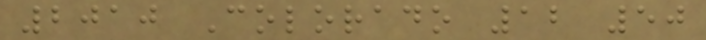2010 Colorado 12 50
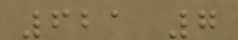621 7
